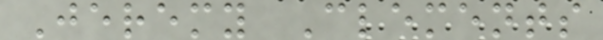Jeremy Clements
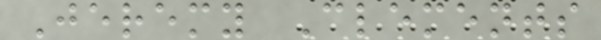Jeremy Clements
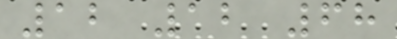12 12 68
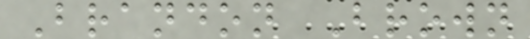Brandon Brown
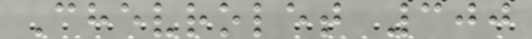Chevrolet 300
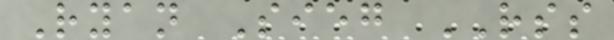Ryan Sieg RSS
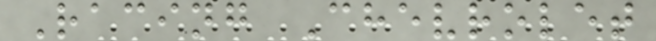Racing Chevrolet
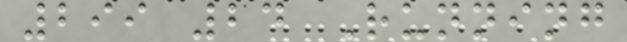299 24 Running
